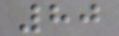80
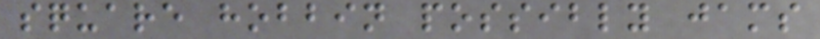square hobbin possibly jams
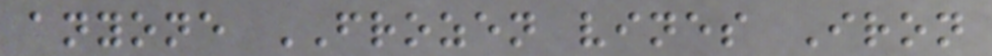anyone FROZEN vines Iron
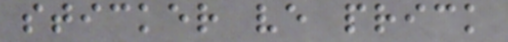sticker ve prick
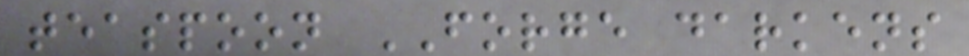teaspoon FORGE darkens
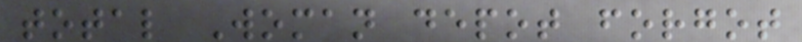total Woman depot forgot
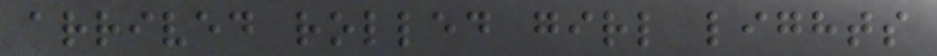arrived rolled girl lights
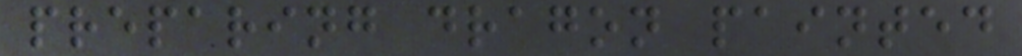preparing dragon painted
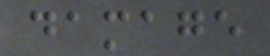damage
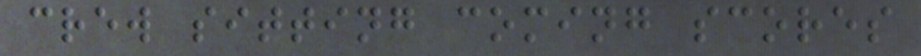crew sitting coming scores
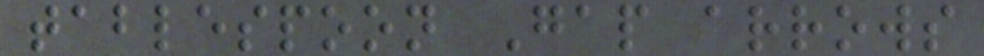tablespoon Gap arrows
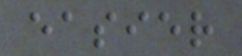easier
